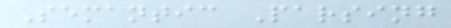Semantic Parsing
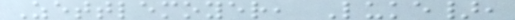Zettlemoyer, Luke},
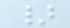}
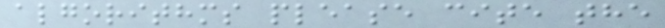algorithms please cite the
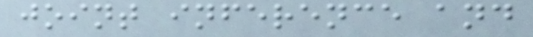joint inference and
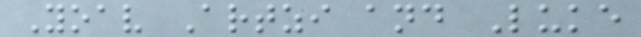Yoav Artzi and Luke
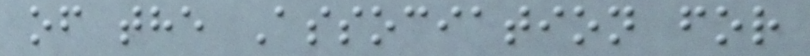of the Association for
